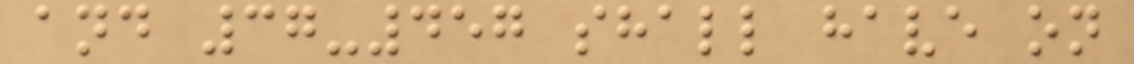and 37-457 shall have on
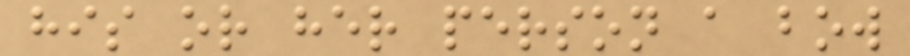his or her person a bow
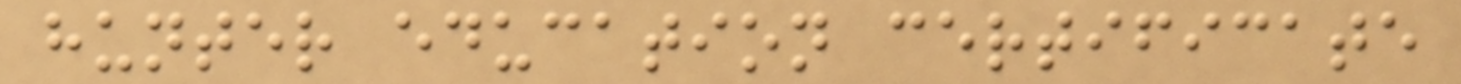hunter education certificate
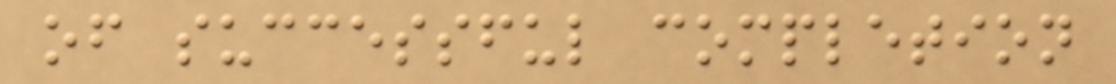of successful completion
